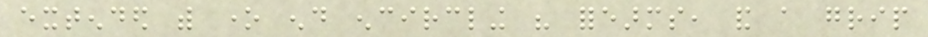extended with one end encircling his forearms, and a grip
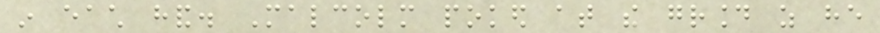in each hand. Malcolm poked at the ground as he
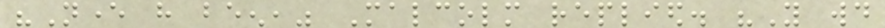"Never have been," Malcolm replied. "You would
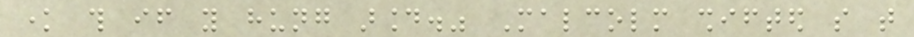know this if you hung around." Malcolm shifted so that
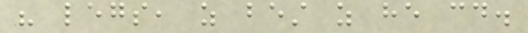his legs, as best as he could.
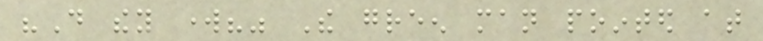"Do they work?" The green man pointed at
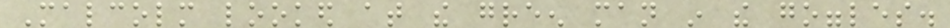Malcolm looked at the green man in the goggles.
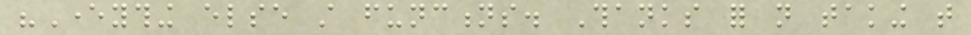"Everything else still functions. Thanks for not taking that
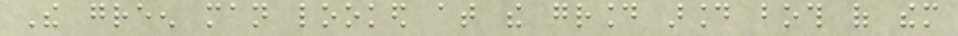The green man looked at the ground around both of them
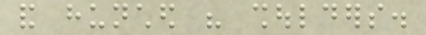and hunched his shoulders.
